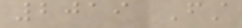2019 First
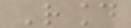Round
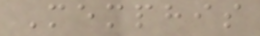Memphis
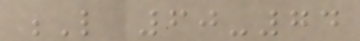L 60-74
